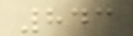843
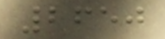2650
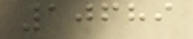10689
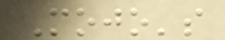Mojo's
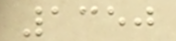1350
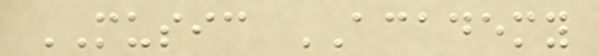MUSIC ACADEMY
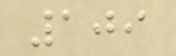109
